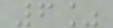6%
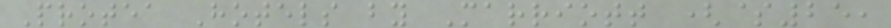Protea Hotels by Marriott ($25,
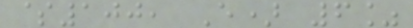$100, E) 6%
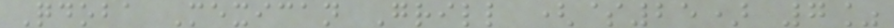Qdoba Mexican Grill ($25) 7%
